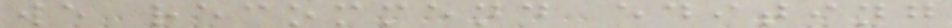we recommend editing
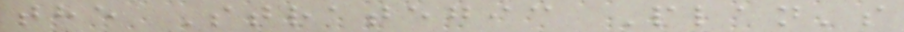the Strategic Plan's
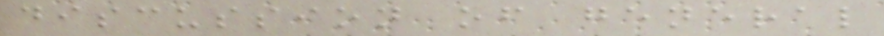discussion of general
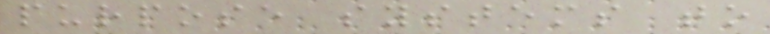purpose systems to
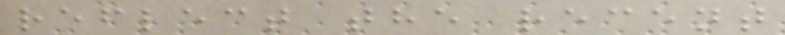reflect the recent
